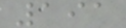191
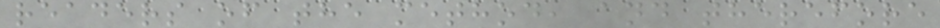readers of the method, and therefore
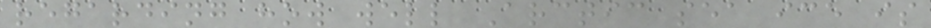regarding how well Arctic sea ice is
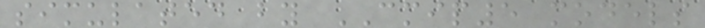simulated by CMIP5 models
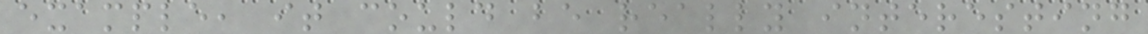example, it could be really interesting
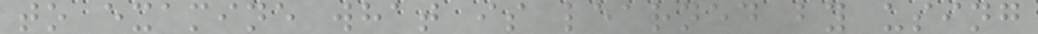to examine what is learned by using
